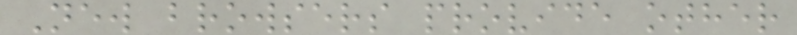New browsers provide other
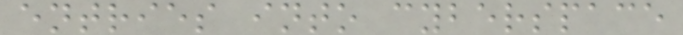entries into cyberspace
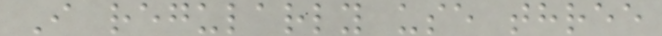I regularly use three
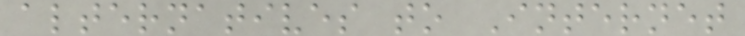alternatives to Internet
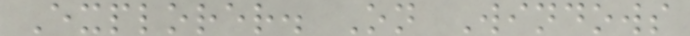Explorer. On Windows
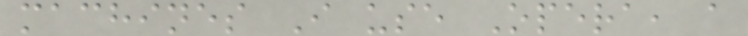machines I use Opera, a
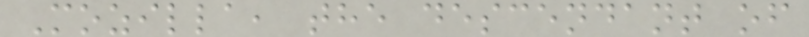Mozilla, the descendant of
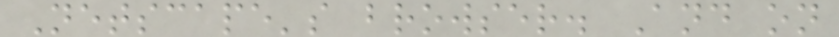Netscape's browser. And on
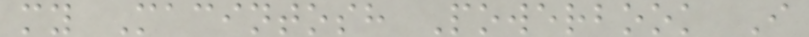my Macintosh Powerbook I
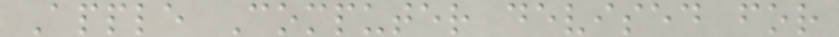Apple Computer devised for
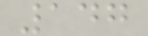147
